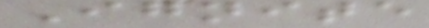Ignite
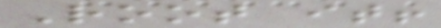Root it!
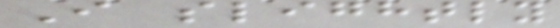I slightly
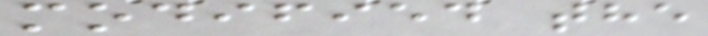modified the
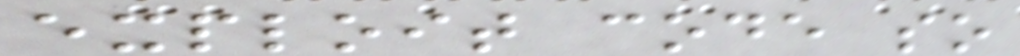exploit code so
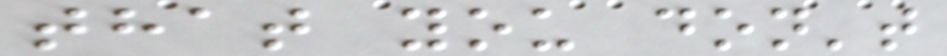that you don't
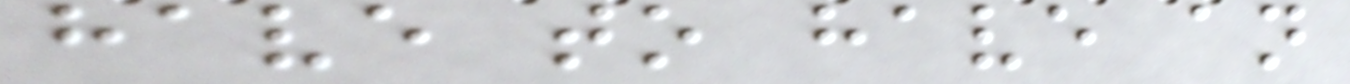have to have an
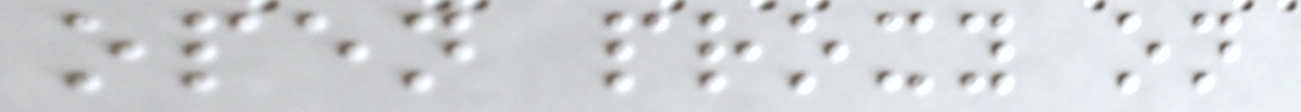open proxy on
